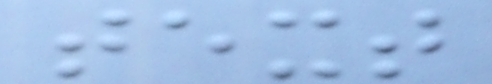text
